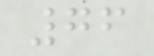76
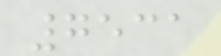7531
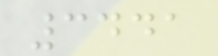3441
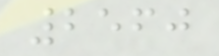2560
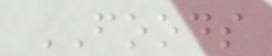FOODS
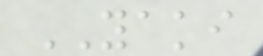YAKI
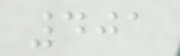401
